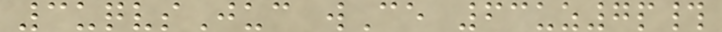3uqvsJuc wCe 63uz7p#
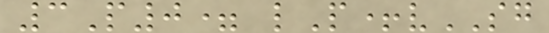3P0= lP+vSG
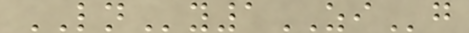LNy1ZIg
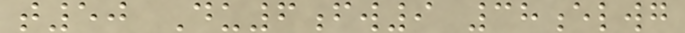t50 Du6fw9 38elwg
